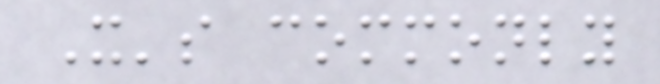It's commonly
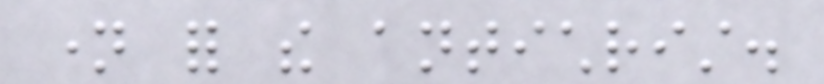name for the antichrist.
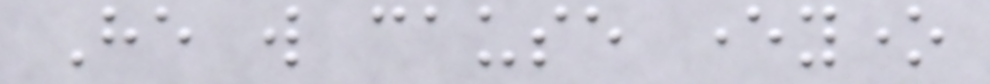He will cause everyone
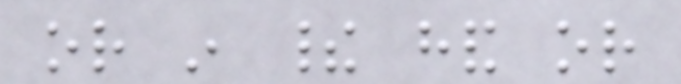or in their hand or
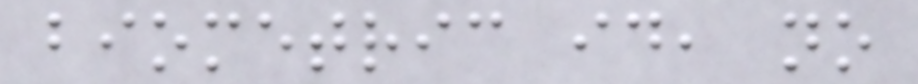biometric id, no
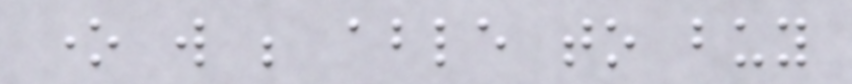one will be able to buy
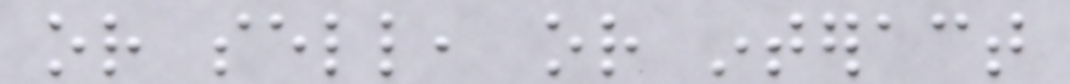or sell, or interact
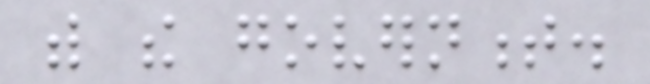with the government.
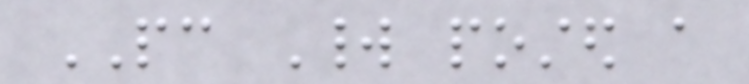PC World posted a
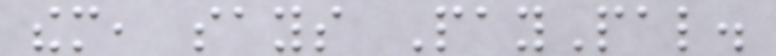them, says PayPal.
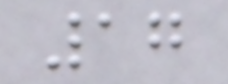17
